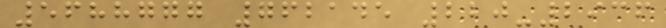5688777 762145 220-2936
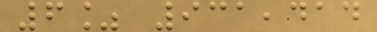6% 931,414
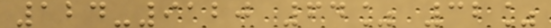124-9120 64% 32%
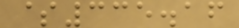$335.16
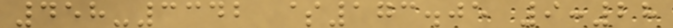458-3342 $173.05 9:28
